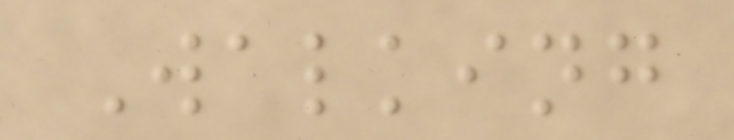Walking
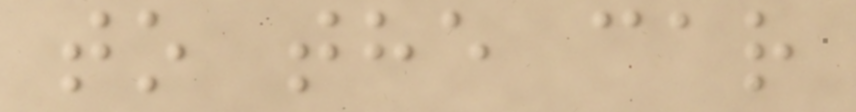to the car
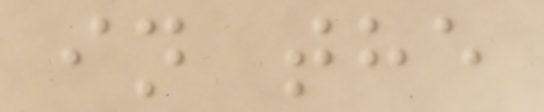in the
